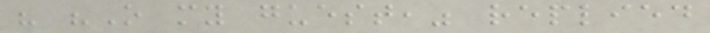" "O my guest," replied
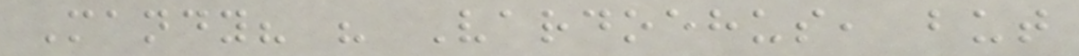Mandy? " Vardoehus, but
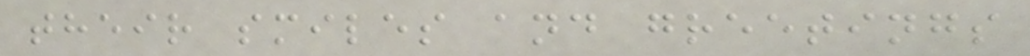their smiles and greetings
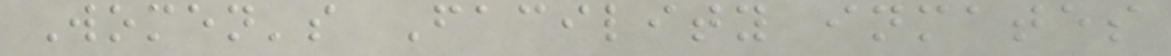Women's Facility inmates
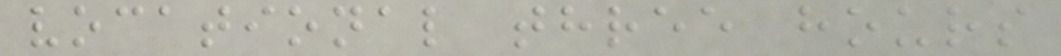vocational three hours
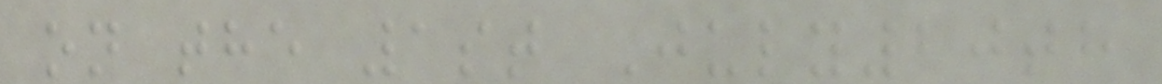on the 1st July20th
